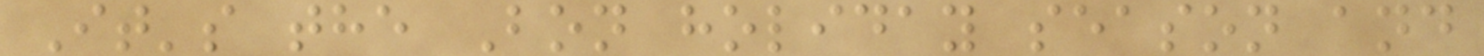It's the Bon holiday season and
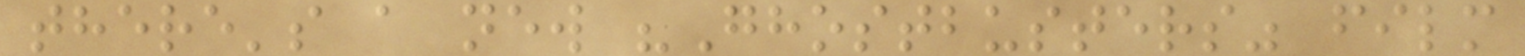there's a new "Ghostbusters" film
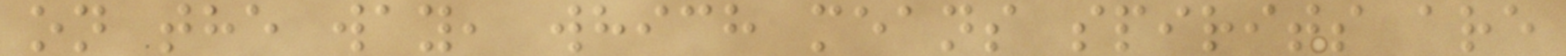on the way, which means spirits are
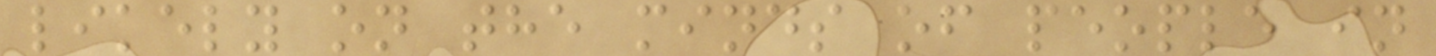likely on the minds of people in
